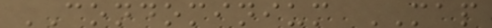CONDOMINIUM MAP
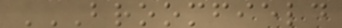BROOMFIELD
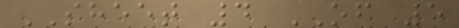SHEET 4 OF 5
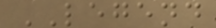LEGEND
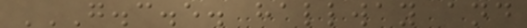G.C.E. HALLWAY AND
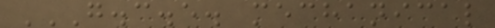G.C.E. MECHANICAL
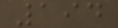194
